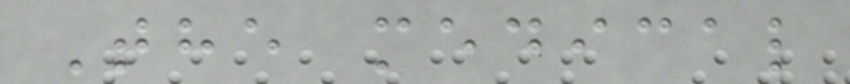The medical
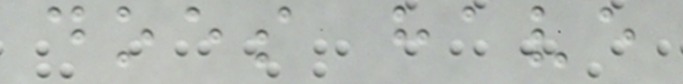does have
